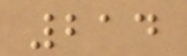214
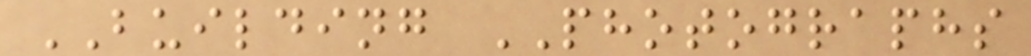BUILDING PHOTOGRAPHS
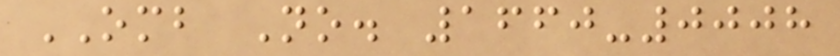OMB No. 1660-0008
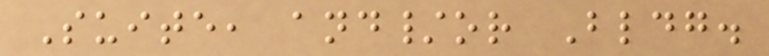Suite, and/or Bldg.
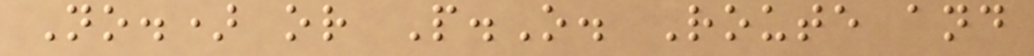No.) or P.O. Route and
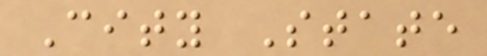City State
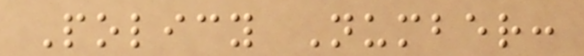Policy Number:
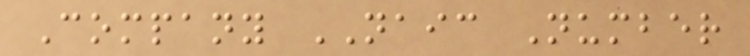Company NAIC Number
